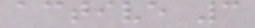active 3
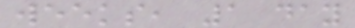weeks, 1 day
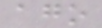ago
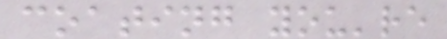coating you're
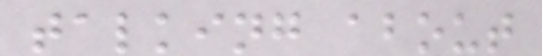talking about
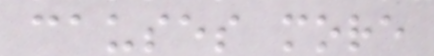causes more
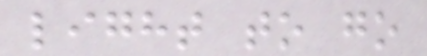light to go
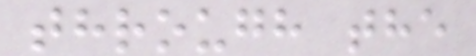through the
